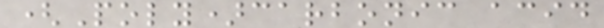(Poly)carbonic acid
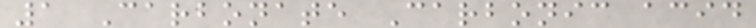1 Carbonate Carbonic acid
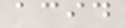acid
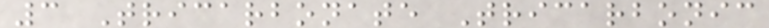3 Tricarbonate Tricarbonic
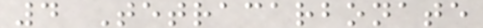4 Tetracarbonate
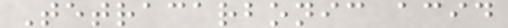Tetracarbonic acid
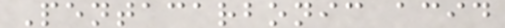Pentacarbonic acid
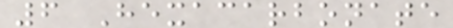6 Hexacarbonate
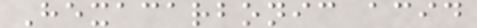Hexacarbonic acid
